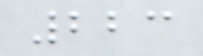223
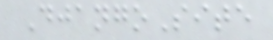DjangoSite
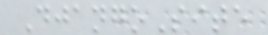DjangoSite
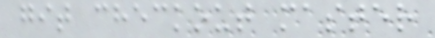git checkout master
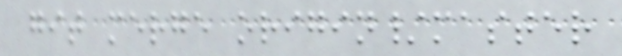git merge origin/master
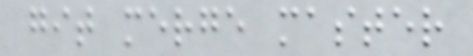git merge master
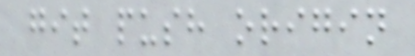git push origin
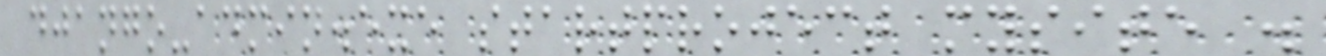django-admin.exe startproject mysite .
